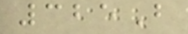325B
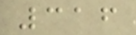316
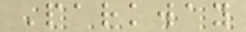Parkway
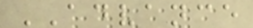ADVANCE
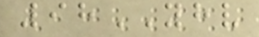98YHV
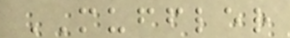MUFFLER
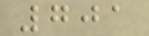701
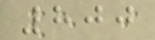800
